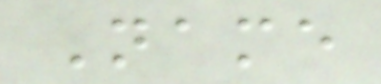Name
